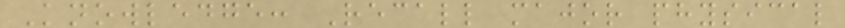Knowledge: Recall major physical
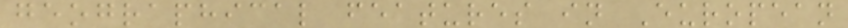geographical features in European
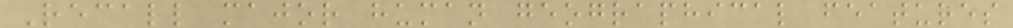Recall major human geographical features
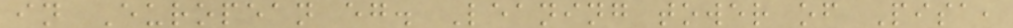in European eg. Leaning tower of Pisa,
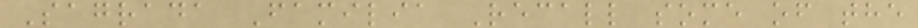Sagrada Familia Recall some of the
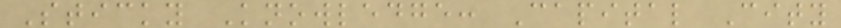Sticky Knowledge: Capital City
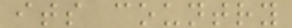its country
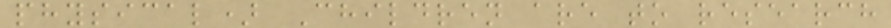physical) Children are to research
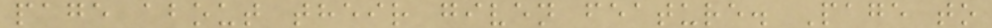page about their given feature. Page to
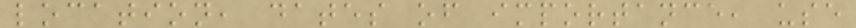location, dates of importance, use
